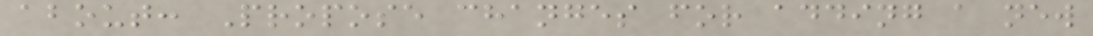about: Propose changes for adding a new
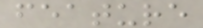feature
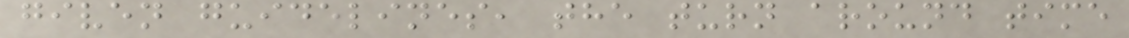given guidelines, the turn around time
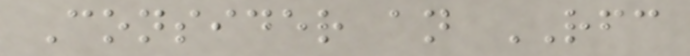Consider an RFC
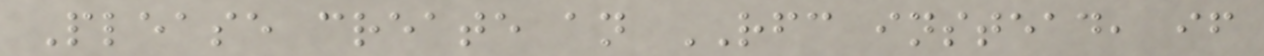Please create an RFC instead, if
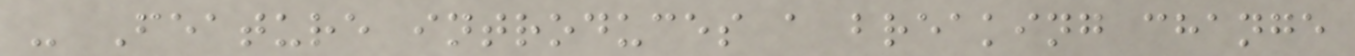- Feature introduces a breaking change
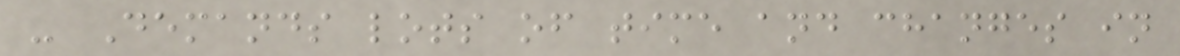- Demands lots of time and changes in
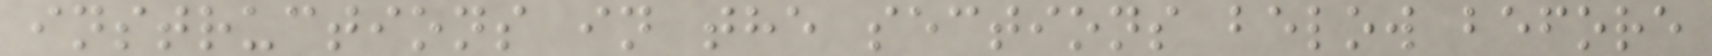instructions in the sections below before
